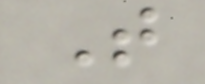T
